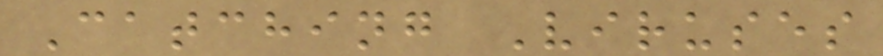Catching Viruses
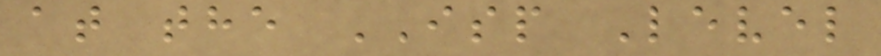at the ISP Level
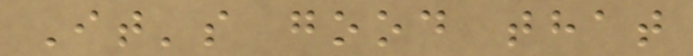It's good that
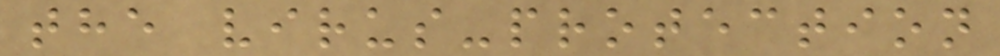the virus-protection
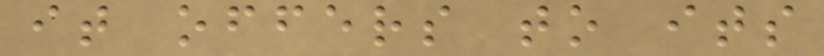it offers to its
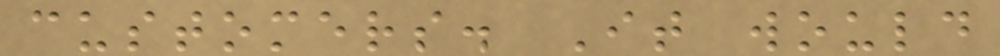customers. It would
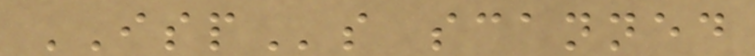ISPs scanned
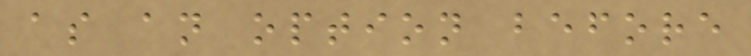as an option before
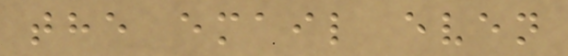the email even
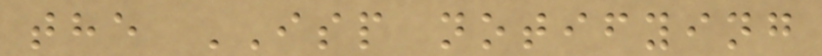the ISP notifying
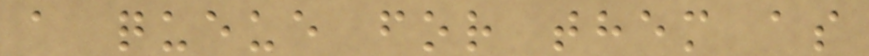a queue for them as
